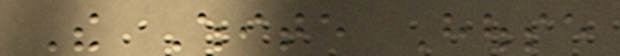The White House
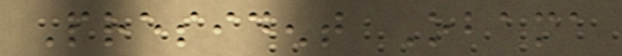President Obama
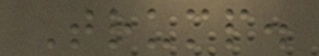Trump.
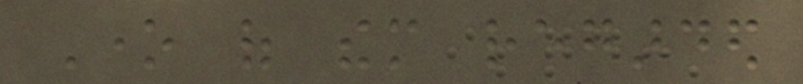One of them regarded
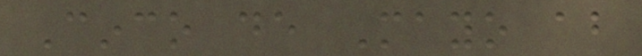Cinco de Mayo about
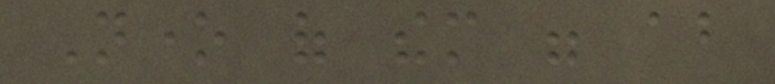None of them were about
